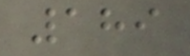189
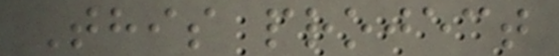This project
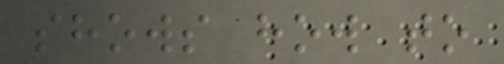shows how to
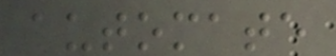automate
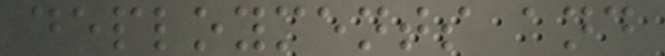deployments and
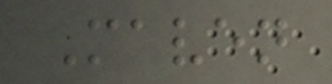Maven
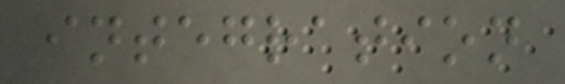integration
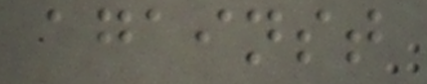against
